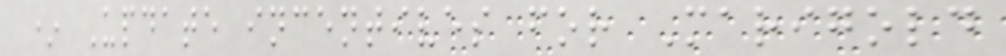* Update incentives for Marigold
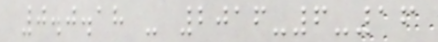0.0.18 - 2016-6-16
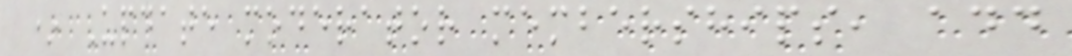* Update moderator memberships, add
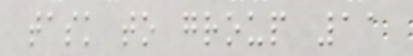task to group 11
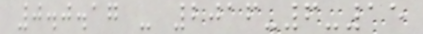0.0.17 - 2016-6-15
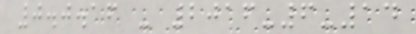0.0.16 - 2016-6-14
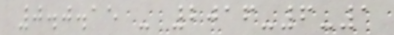0.0.15 - 2016-6-1
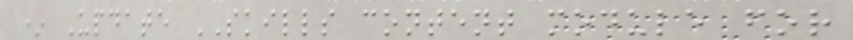* Update SKILLS content module for
